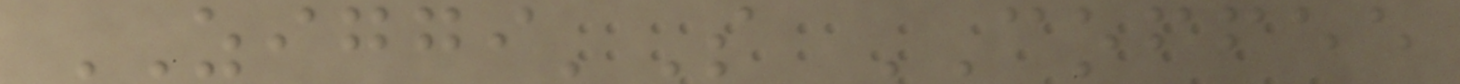ZIGGI'S COFFEE
